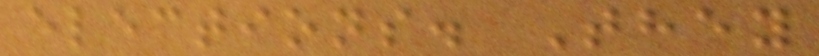elections. They
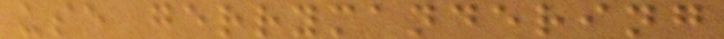use gerrymandering
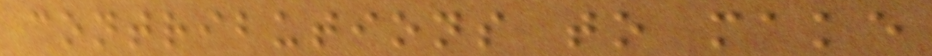contributions to make
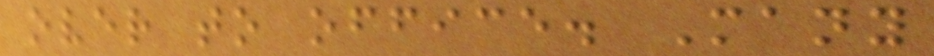over to office. Many
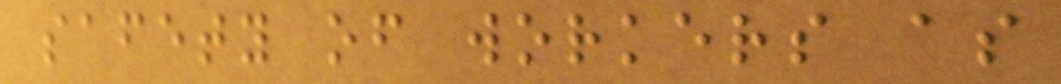safety of workers as
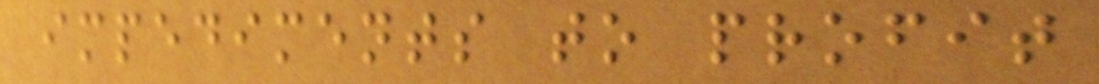impediments to profit
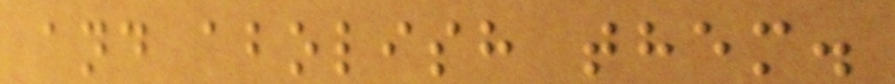and abolish them.
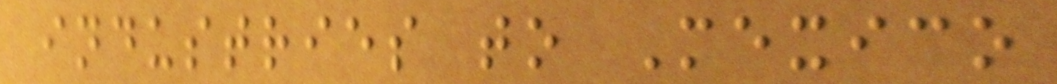industries to Mexico
